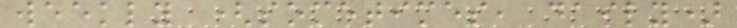weekly (sometimes, daily)
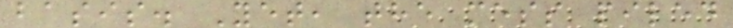basis. Yet, the mess piled
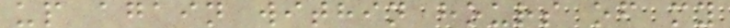up again within hours of my
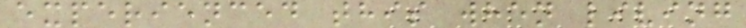experienced this when living
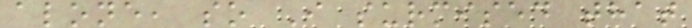alone, so I surmised that
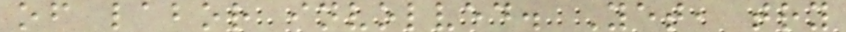of labor involved. Yet, try
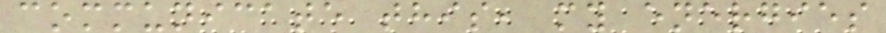communicate this, my energies
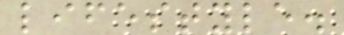lifestyle.
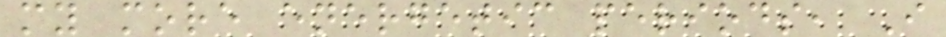my more energetic periods, I
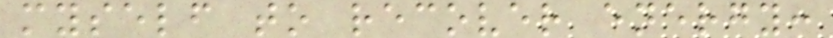myself to recover energy:
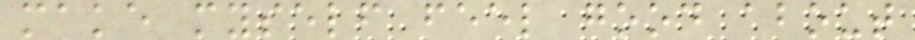make myself feel good about
